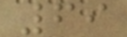69
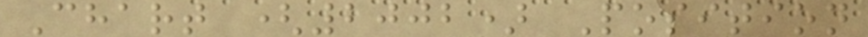Chart (2002) Position
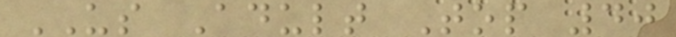US Adult Top 40
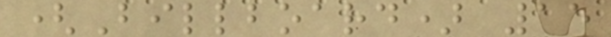(Billboard) 15
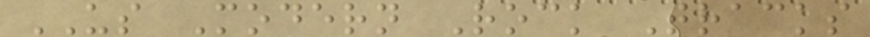US Modern Rock Tracks
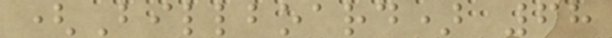(Billboard) 68
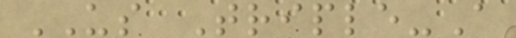US Triple-A
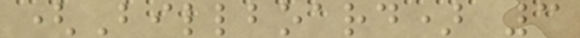(Billboard) 3
